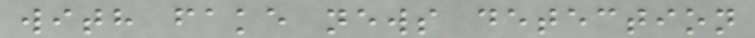with fake news detection
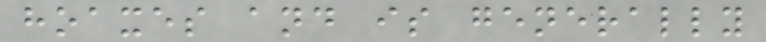hoaxes and is generally
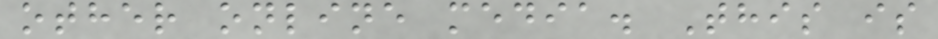other online media. This is
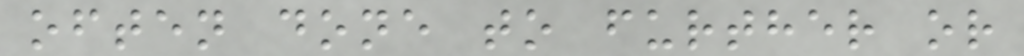often done to further or
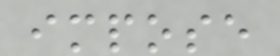impose
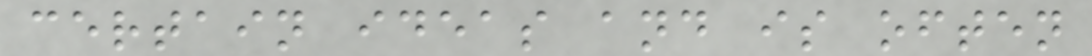certain ideas and is often
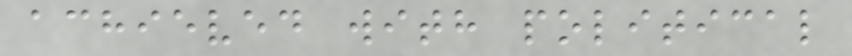achieved with political
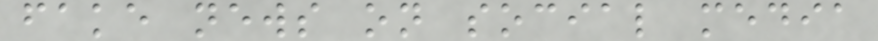fake news on social media
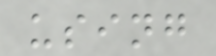using
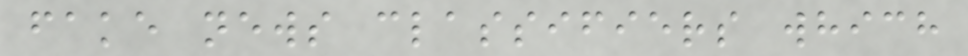fake news classifiers which
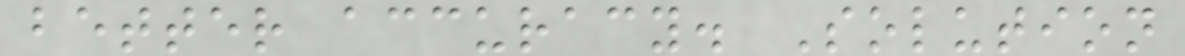better accuracy. Solution
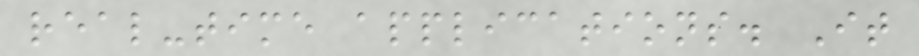real-time applications. It
